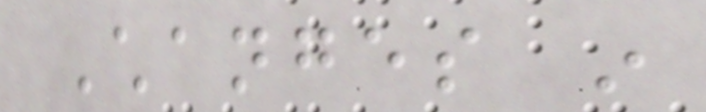Changes in
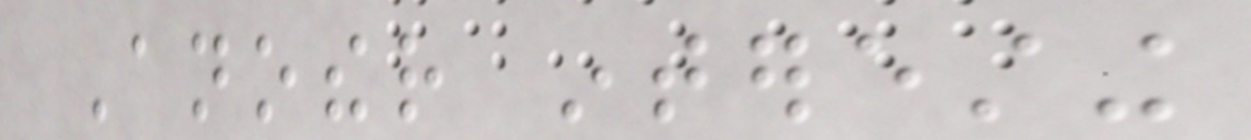Another interesting
